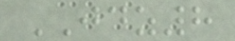JDZ8
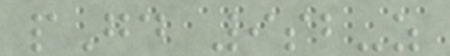pGd 9sb-z
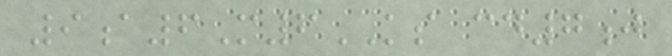9a6M6KS cd7j
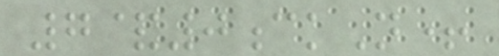7&0ckN+
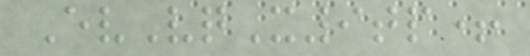EvVqX9tp+
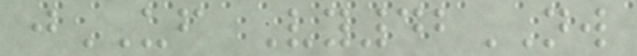jUF Vy42NW
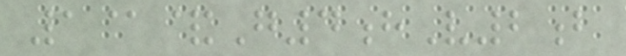1@&G4hV2b
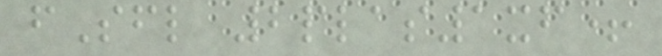fSfl 2plas1xf+
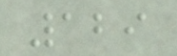129
